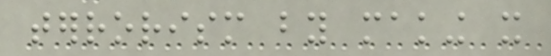terrorism by making it
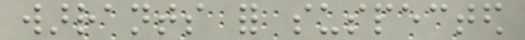warrants for suspected
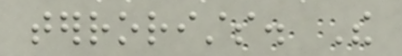terrorists. The
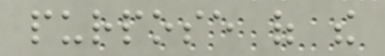purpose of the
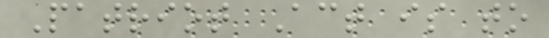Patriot Act is to
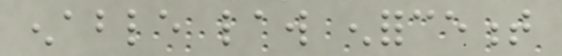enable law enforcement
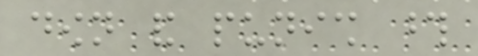down and punish those
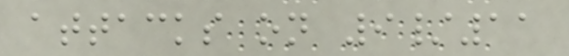attacks on 9/11
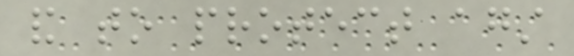and to protect against
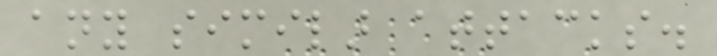any similar attacks.
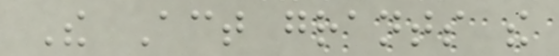The Act grants the
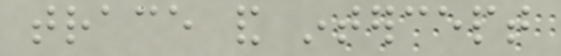trace and intercept
